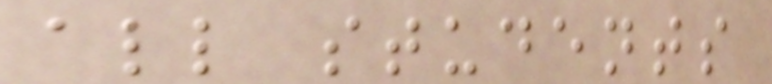all students
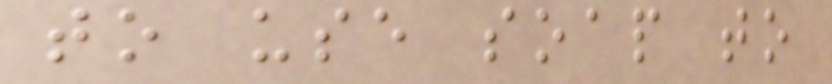to use soap to
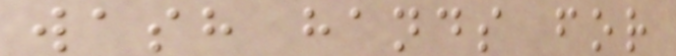wash hands for
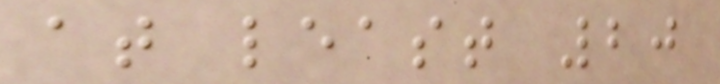at least 20
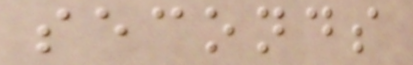seconds
